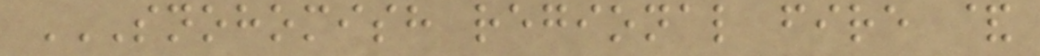SNOHOMISH REGIONAL FIRE &
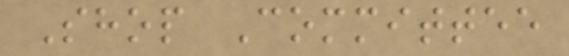Shop Committee
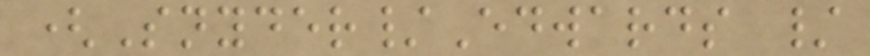(Snyder/Edwards /
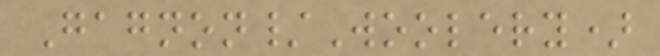Gagnon/Woolery)
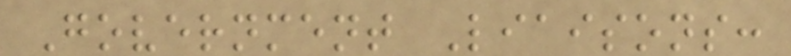Government Liaisons:
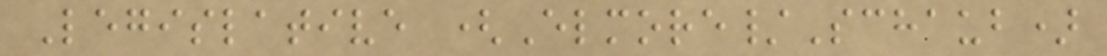Legislative (Elmore/Schaub)
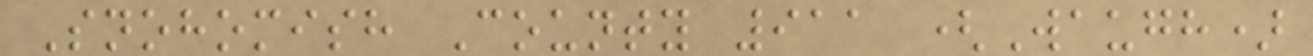Snohomish County 911 (Waugh)
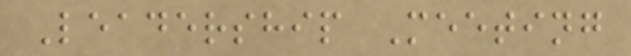Leadership Meeting
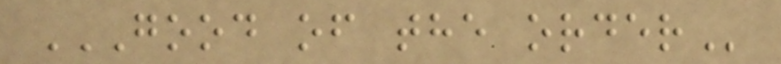GOOD OF THE ORDER
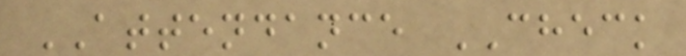ATTENDANCE CHECK
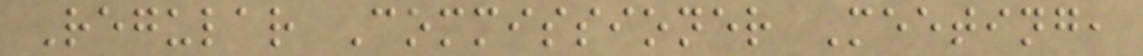Regular Commissioner Meeting,
